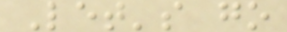Let's go
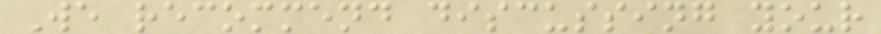We recommend discussing your
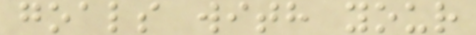goals with your
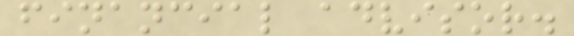financial advisor.
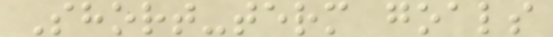Short-term goals
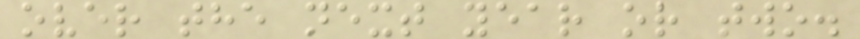over the next year or two.
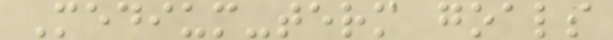Medium-term goals
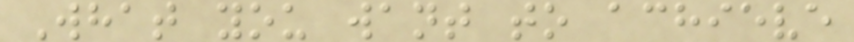What you want to achieve
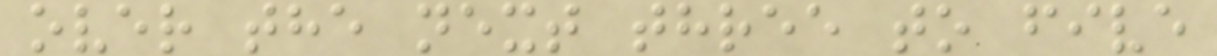over the next three to five
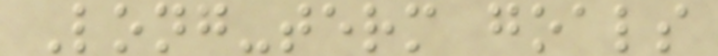Long-term goals
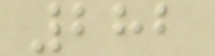282
